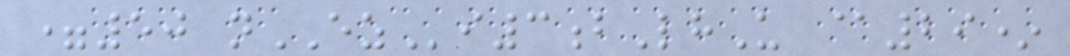=50 nEZi3bLhU @29*
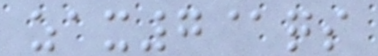zax7@qs
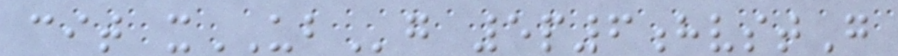cit xUBg 5p6hvstG
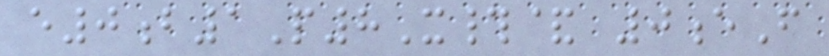e0b1P8X#& 0eF
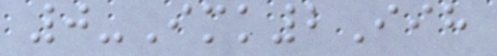0-Imk2Iih
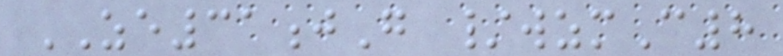ZE31jG /wzmC8
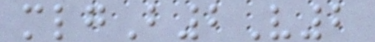mlgB2V2
